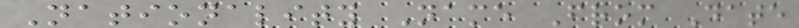Nationality Name From Date
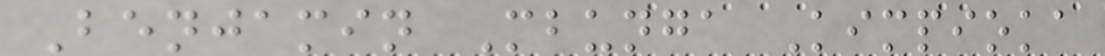Benjamin Mbunga Kimpioka
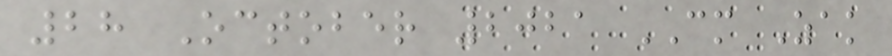28 October 2021 CM Zak
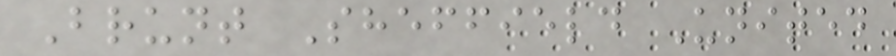Brunt Sheffield United
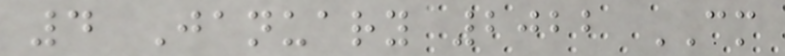4 January 2022 CM
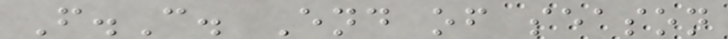F.C. End of season
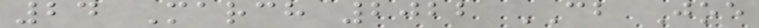24 March 2022 CB Joe
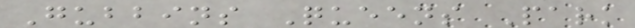Gubbins Queens Park
